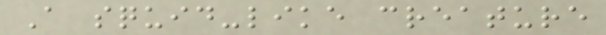A squid-like creature
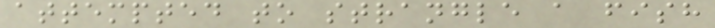attempted to strangle a fish
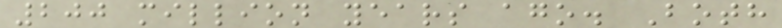200 million years ago. Both
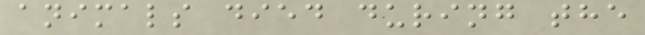animals died during the
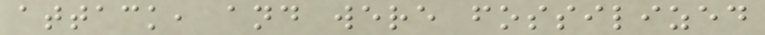attack, and were fossilized
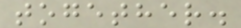together.
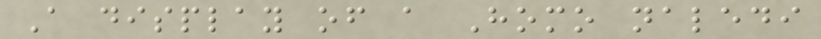A display of a Homo naledi
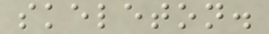skeleton.
